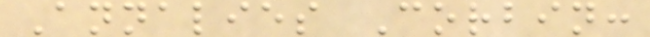Annalies Corbin:
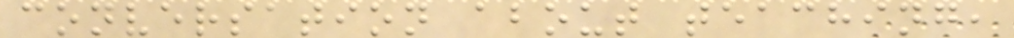conversation about teaching,
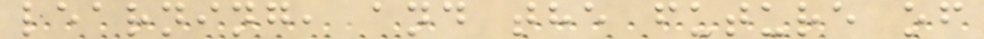learning, and the future of
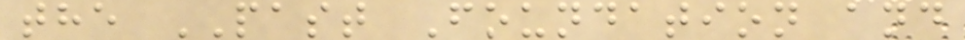the PAST Foundation and
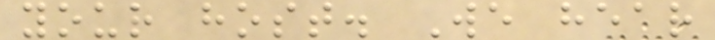your host. We hear
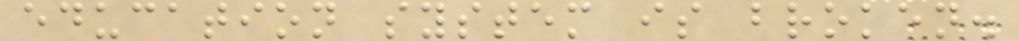education system is broken.
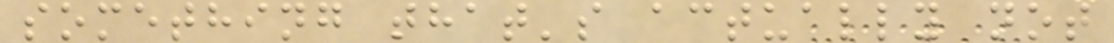something that's actually not
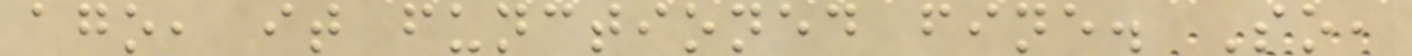ago, it functioned fine. So,
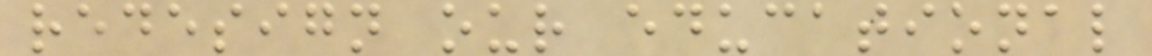redesign our educational
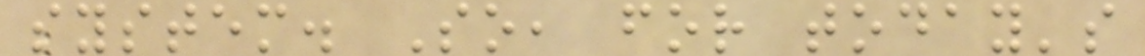system. So, for today's
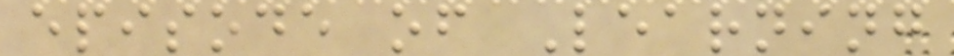episode of Learning
